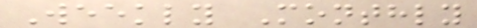Weekly Monthly
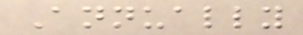Annually
